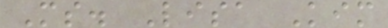Ms. Lisa Kim
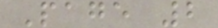Page 2
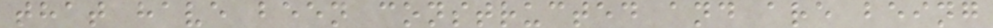that have been constructed and are being
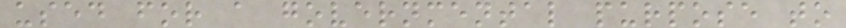used for a governmental purpose to
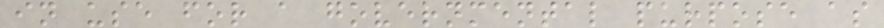in use for a governmental purpose as
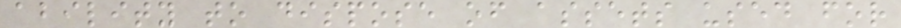ability to dispose of assets used for
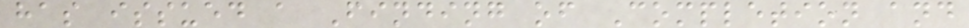has issued a Finding of Completion and
